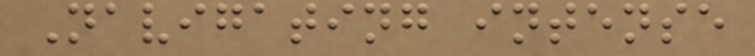Navigating intense
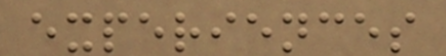experiences
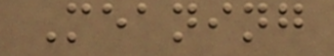Meaning
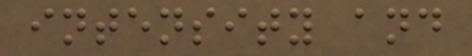intensity and
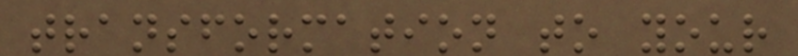transformation to your
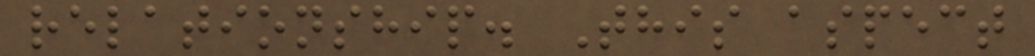relationship. This aspect
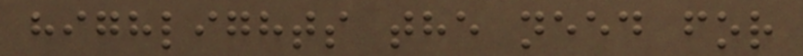highlights the need for
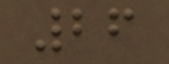26
